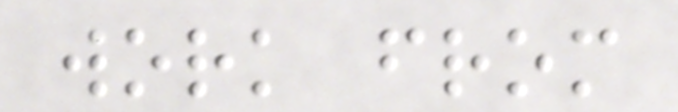work from
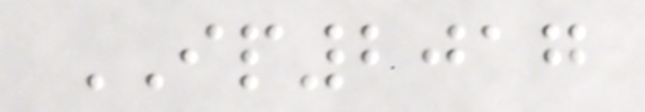IP2017
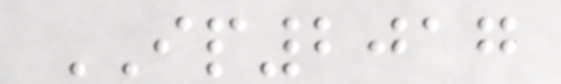IP2017
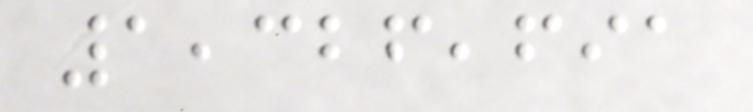1,326,691
